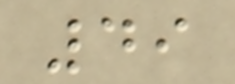49
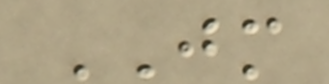JM
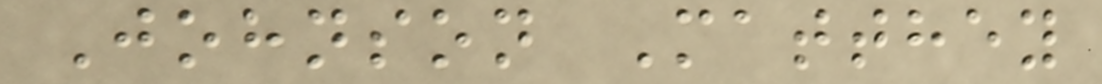Johnson Matthey
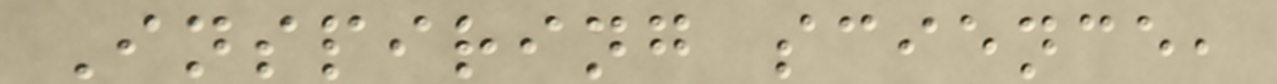Inspiring science,
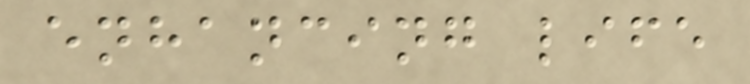enhancing life
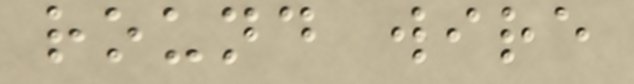round wire
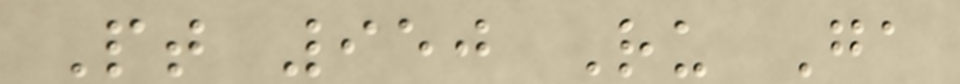Pt 950 Ru Ga
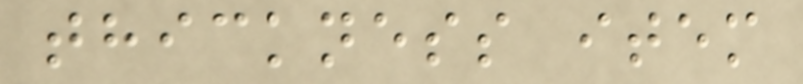thickness item
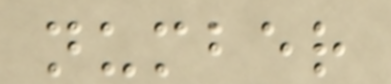number
